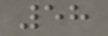58
